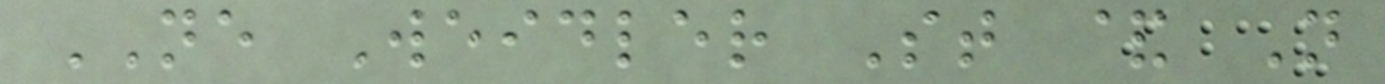NE Weidler St & N
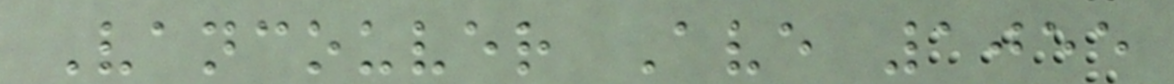Vancouver Ave 1055
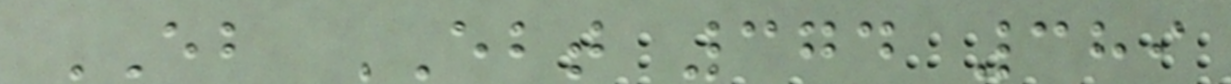EB EBT 374 389
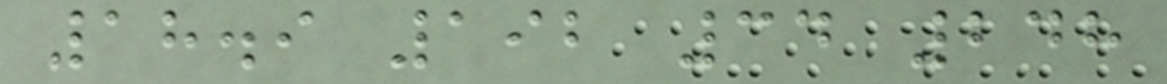18.9 192 34 248
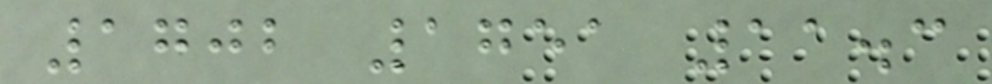1702 1751 11.3
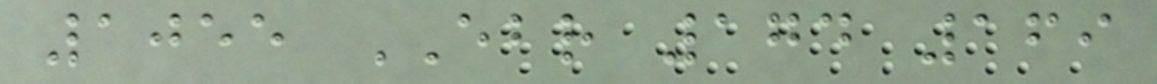1055 EBR 174 169
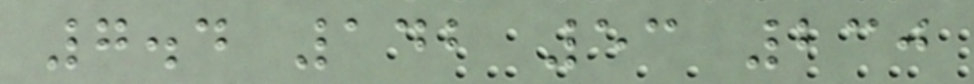7.4 142 53 230
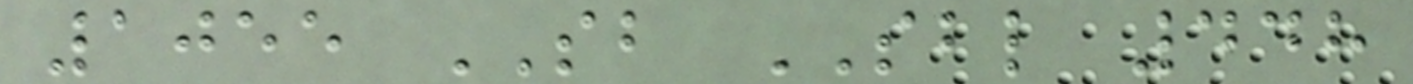1055 SB SBL 448
